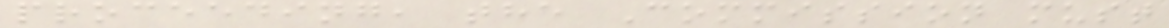proceeding, the Commission must
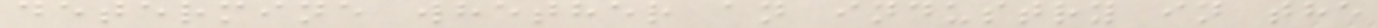determine whether an industry in the
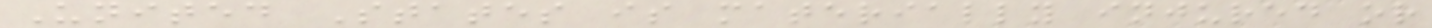United States is materially injured or
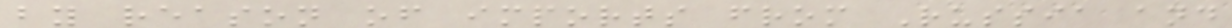by reason of imports from Russia and
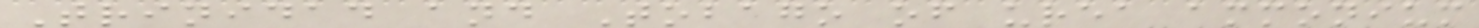Trinidad and Tobago of urea ammonium
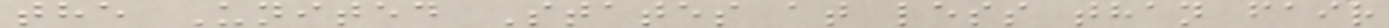the United States at less than fair
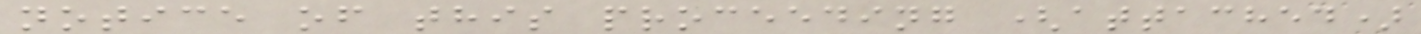notice of this proceeding (attached)
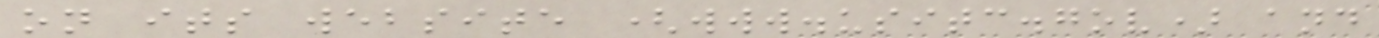on its website (www.usitc.gov) and
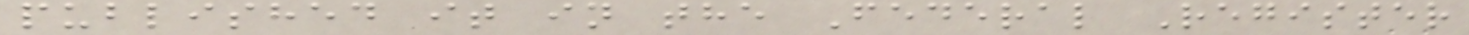published it in the Federal Register
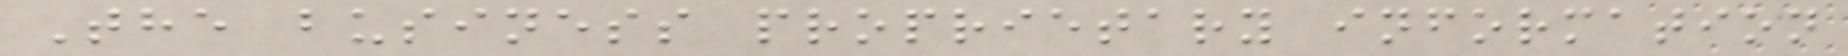The business proprietary information
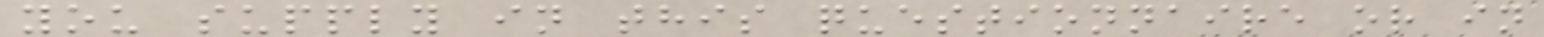you supply in this questionnaire or in
